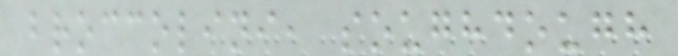broccolini, soughdough
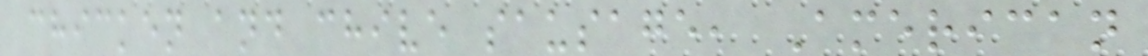chicken and chive sausage, American
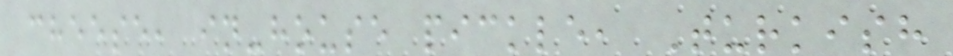cheese, in-house pickle, Turkish
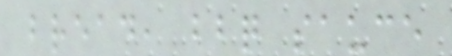bread, bbq sauce
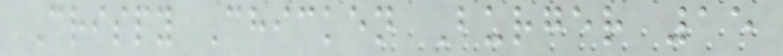Crispy Chicken Burger 15
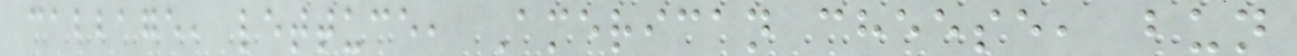cabbage, lettuce, American cheese, bun
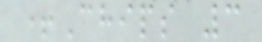+Chips 3
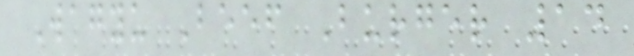Wagyu Beef Burger 14
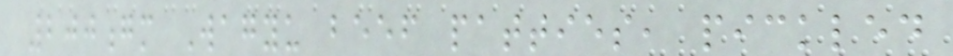200gm Wagyu beef patties, pickled
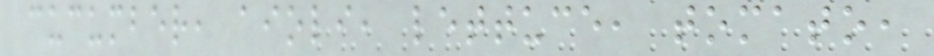cucumber, aioli, lettuce, tomato,
